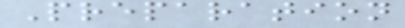Preparation
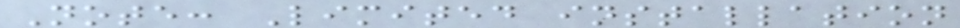Note: Limited installation
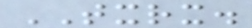TXRX.
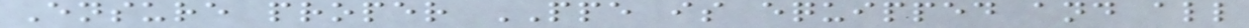Ensure proper PPE is equipped and all
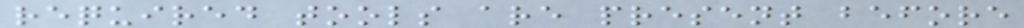required tools are present before
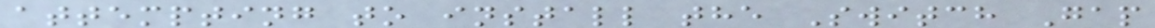attempting to install the Switch Gap
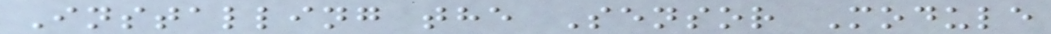Installing the Sensor Module
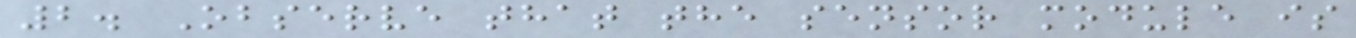2. Observe that the sensor module is
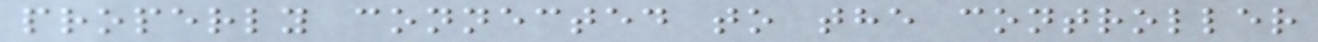properly connected to the controller
